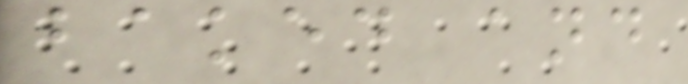baked and
